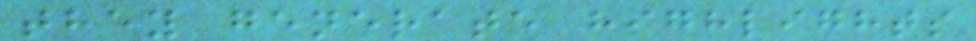they generate highlights
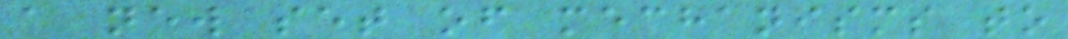a new set of mechanisms to
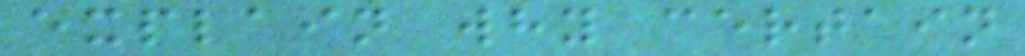explain why certain
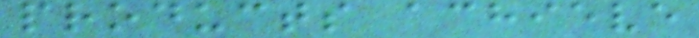products achieve
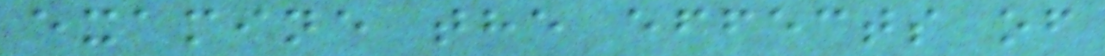examine the effects of
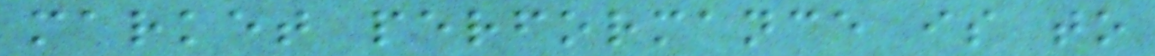market performance is to
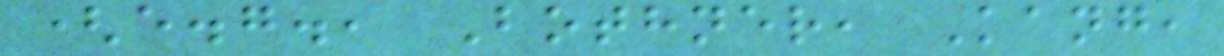(e.g., Bothner, Kang,
